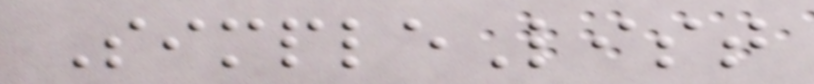SimpleList
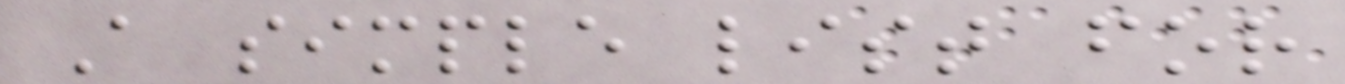A simple list for
